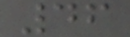46
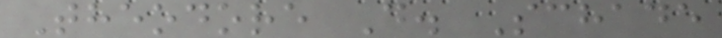Theodore D. Schade
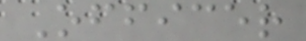Officer
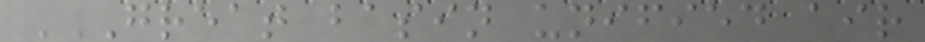GREAT BASIN UNIFIED AIR
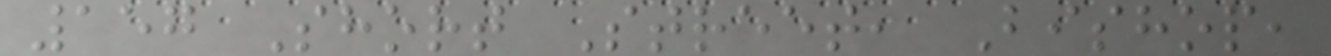157 Short Street, Bishop,
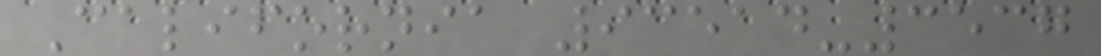California 93514-3537
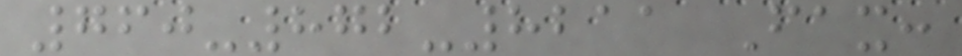760-872-8211 Fax:
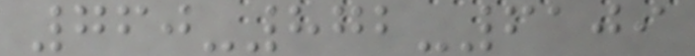760-872-6109
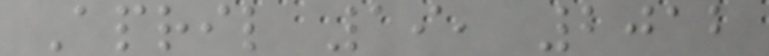April 19, 2012
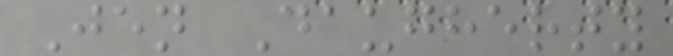Jen Daugherty
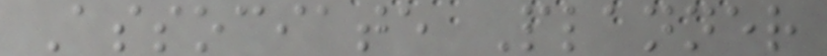Associate Planner
